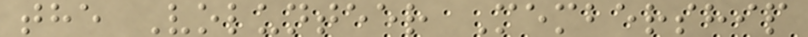the Volunteer Membership
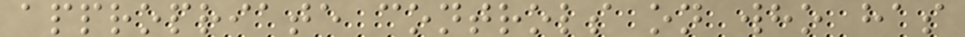appropriate controls on who has
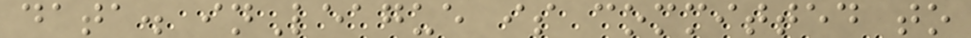data. inLeague is committed to
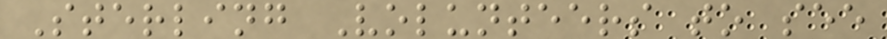Sterling Volunteers to see
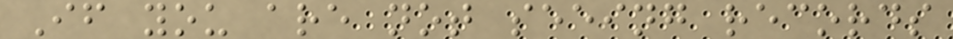If you are not seeing records
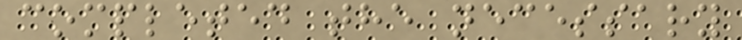completed the necessary
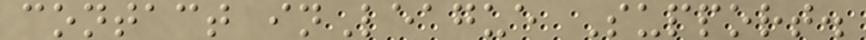contact inLeague Support.
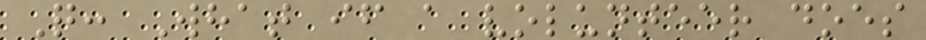Q: What if a volunteer does
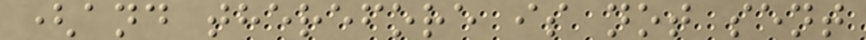(and therefore is not sent
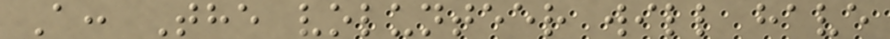A: The volunteer will have
